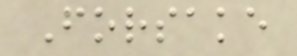Forsake
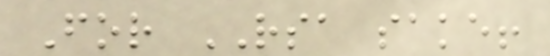For RSA sake!
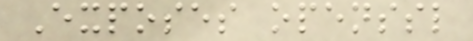Exposes openssl
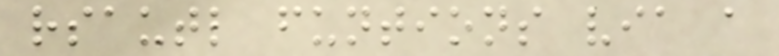rsautl funtions via a
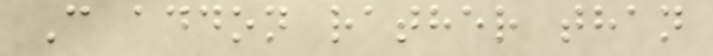C addon rather than
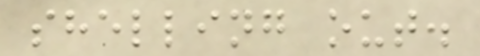shelling out.
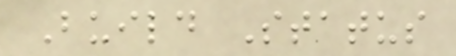Build Status
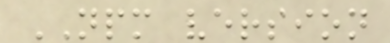NPM version
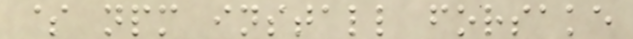$ npm install forsake
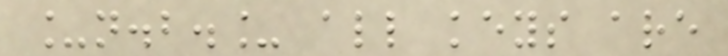_n.b._ all keys are
